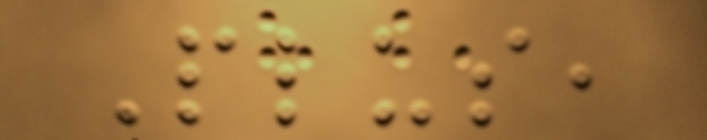Plus,
